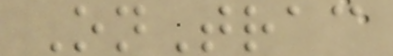OnTrac
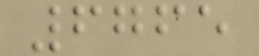6765
